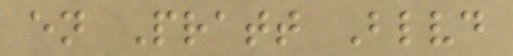en Pratt Blvd
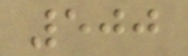500
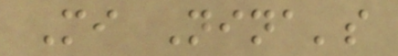Mi Nina's
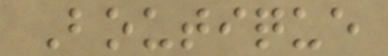Boutique
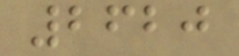2620
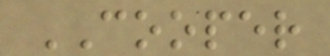COOPER
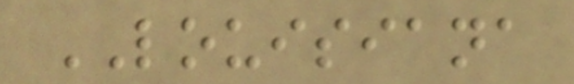LOUISIANA
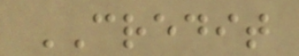CREDIT
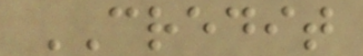CREDIT
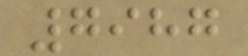7987
